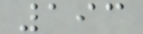193
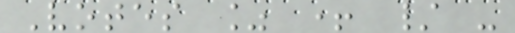Votes % + / -
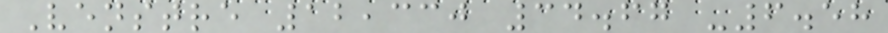Venstre 12,330 34.67 -6.58
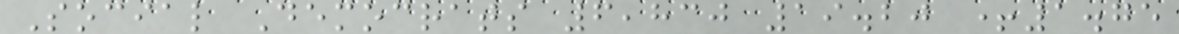Social Democrats 6,830 19.20 +1.75
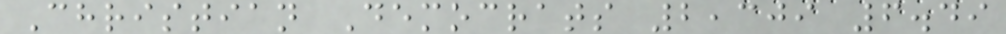Christian Democrats 2,309 6.49
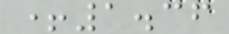+1.36
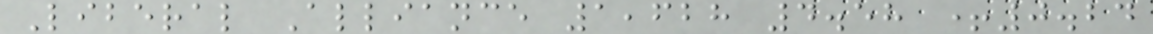Liberal Alliance 1,628 4.58 +0.24
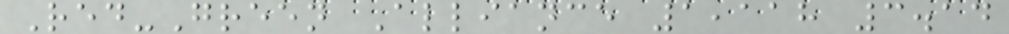Red-Green Alliance 1,118 3.14
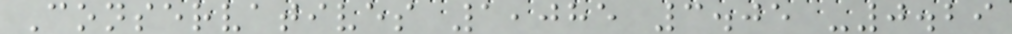Conservatives 1,085 3.05 -0.29
